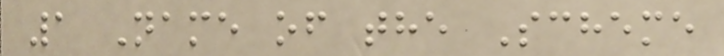1 Name of the Scheme
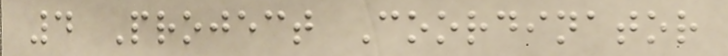4 Project Coordinator
